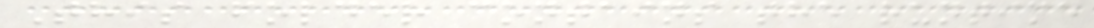This folder contains the runtime
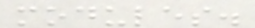modules.
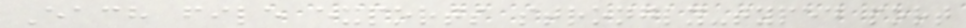Each file exports strongly-typed port
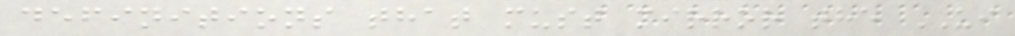definitions that must mirror the UI
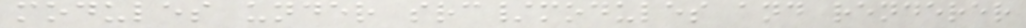modules under src/modules and renderer
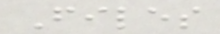Files
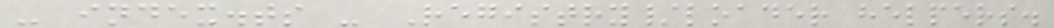- index.ts - Registry/loader helpers.
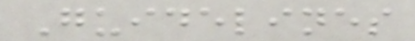Guidelines
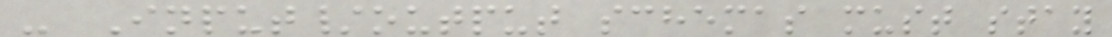- Input/output schemas must stay
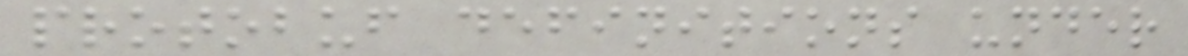protobuf definitions under
